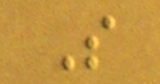S
